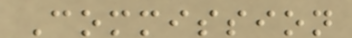Commission
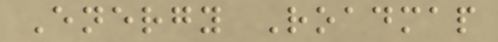Energy Roadmap
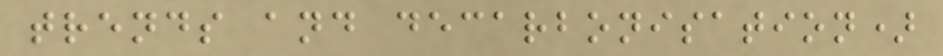trends and decarbonisation)
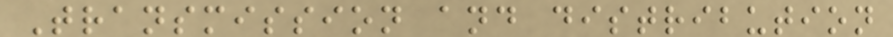Transmission and distribution
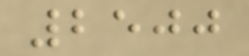2500
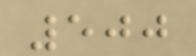500
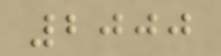2000
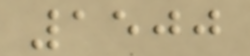1500
